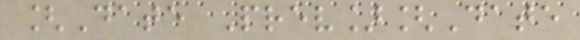[Date Prev][Date
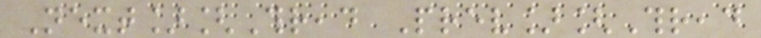Next][Thread Prev][Thread
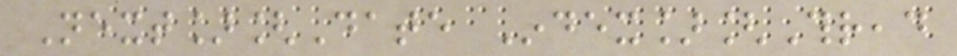Next][Date Index][Thread
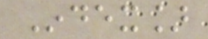Index]
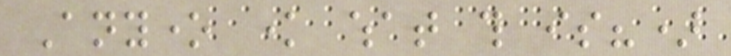Anyone know what this is?)
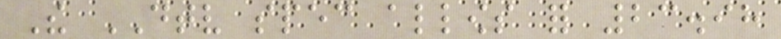The DTV spec allows for 23.98
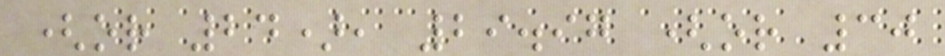(or 24), 29.97 (or 30
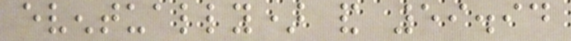eventually) and 59.94
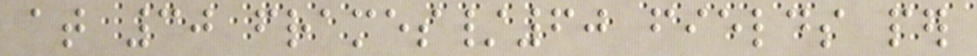at 30 frames/60 fields per
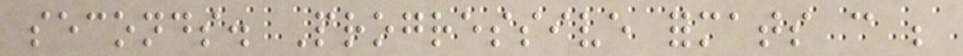seconds. Progressive formats can be
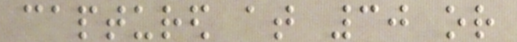captured at 30 or
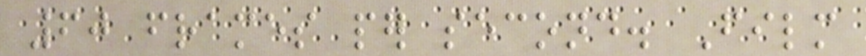60 frames per second. Film
